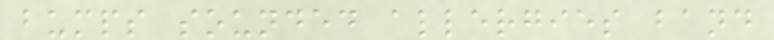bumps sounded allergies band
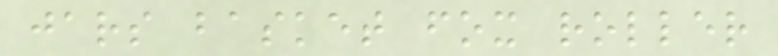jars basket fox roller
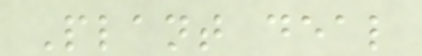Plant deal
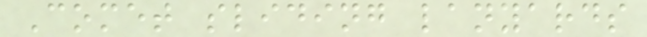Comet sliding lanyards
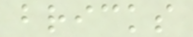bricks
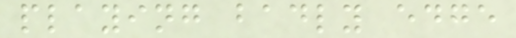playing badly edge
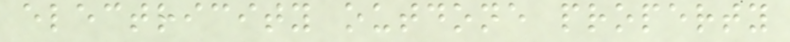electricity outdone property
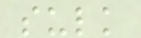sulk
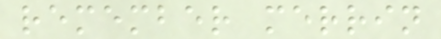remember merrin
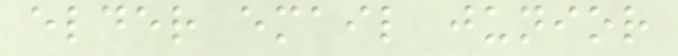elder email junior
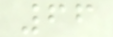66
